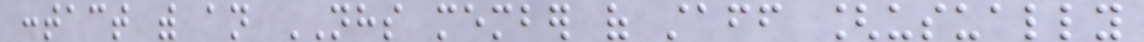contact with an NHS member of staff [usually
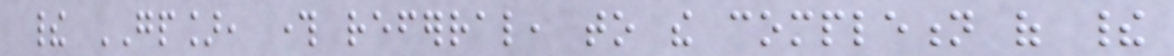their GP], through referral, to the completion of their
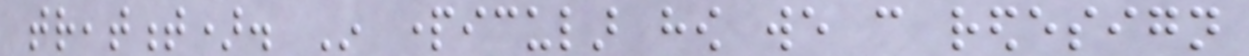treatment). In particular how we can redesign
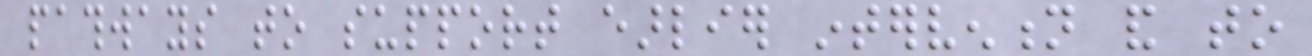pathways to support earlier intervention and to
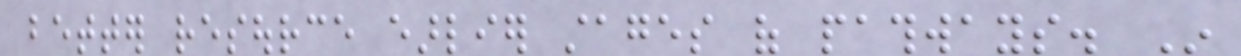better resource earlier stages of pathways. In
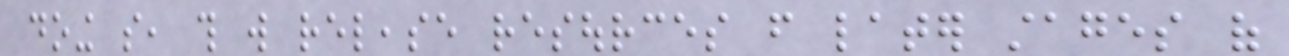doing so, this will release resources from later stages of
